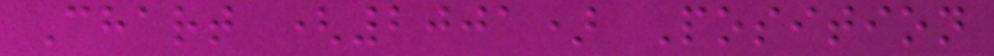Chart (2001) Position
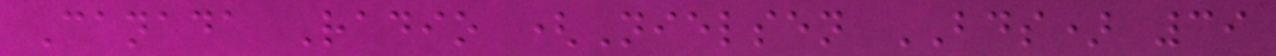Canada Radio (Nielsen BDS) 39
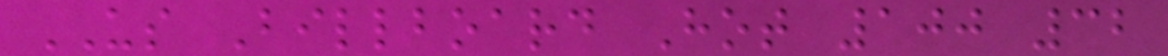US Billboard Hot 100 32
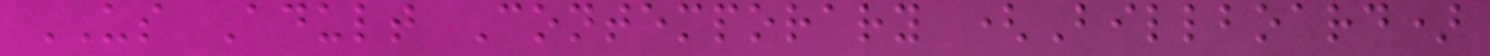US Adult Contemporary (Billboard)
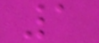1
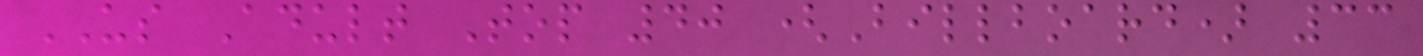US Adult Top 40 (Billboard) 33
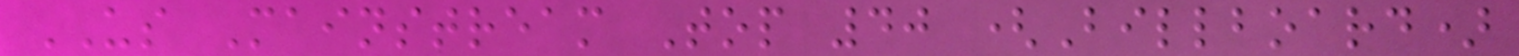US Mainstream Top 40 (Billboard)
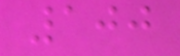100
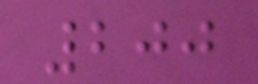200
